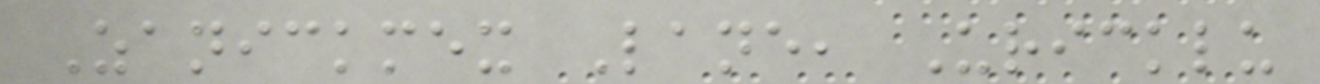Zanickmex Lane, Uricklu
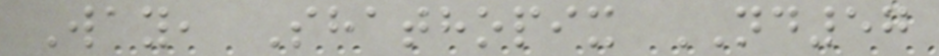Way, Shathopix ND57
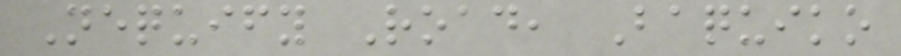Nequify Road, Baquiko
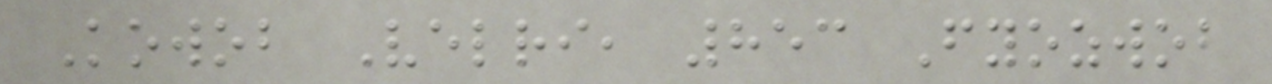Kowob Velri, 853 Fyozwob
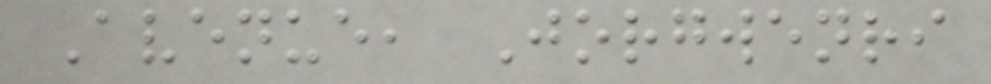Avenue, Jorgwenri
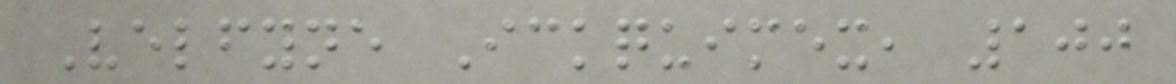Velfyne Ickquimex, 100
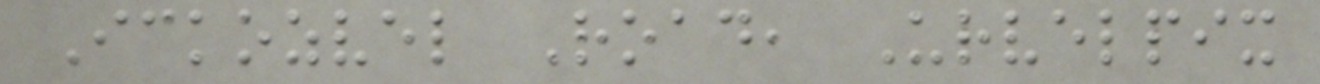Ickozvel Road, Urvelpix
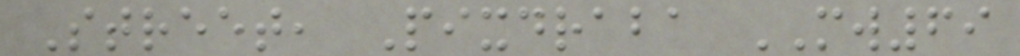Street, Pixdraba MW69
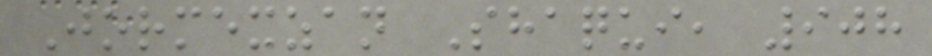Jormexzan Shaqui, 908
